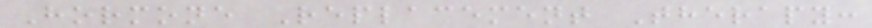Hormone Replacement Therapy:
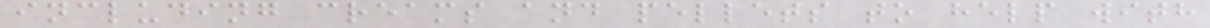including creams and pellets to help with
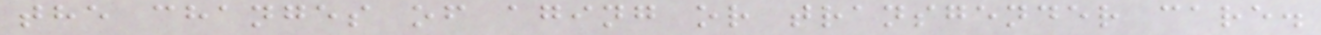the changes of aging or transgender care.
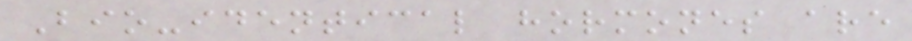Bio-identical hormones are
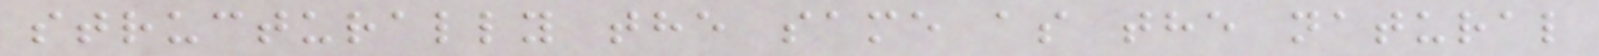structurally the same as the natural
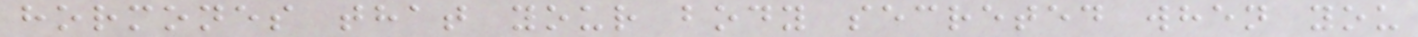hormones that your body secreted when you
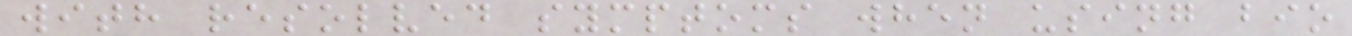with resolved symptoms when using bio
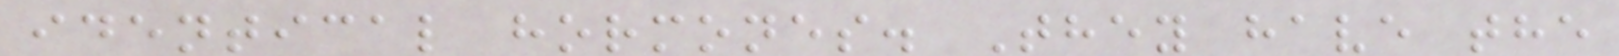identical hormones. They have the
